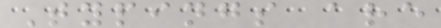Typings are
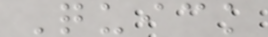Quick
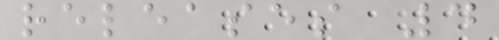releases 4
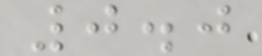0.0
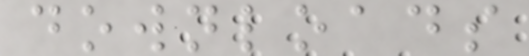downloads
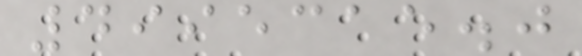4995315.0
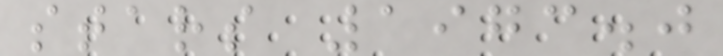stars 1973.0
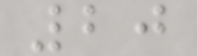20
